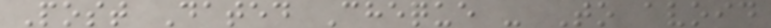Post Dated Cheque - To avoid
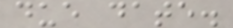due date.
